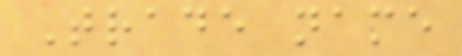Trade name
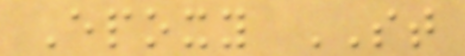Epoxy ST
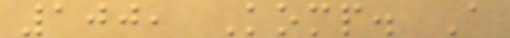100, Komp. A
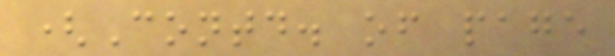(Contd. of page
